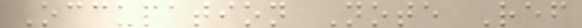Occupation Note Ref
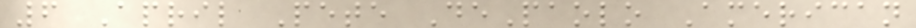6 April Pete DePaolo American
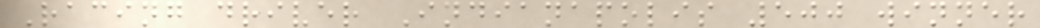Racing driver Indianapolis 500 winner
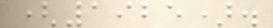(1925).
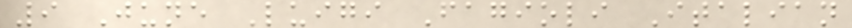9 June Luigi Fagioli Italian
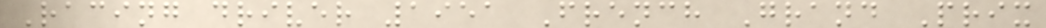Racing driver 1951 French Grand Prix
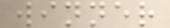winner
